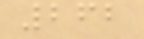262
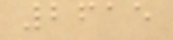2615
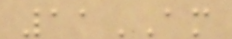11AM
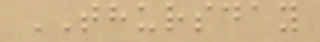THURSDAY
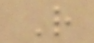R
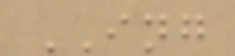ING
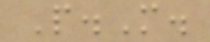P.M.
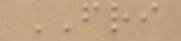FRI
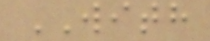WITH
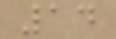14
